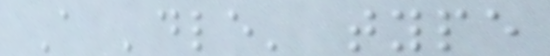A 'dle' type
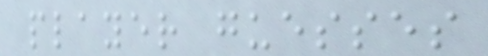player guesses
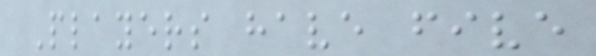Players have five
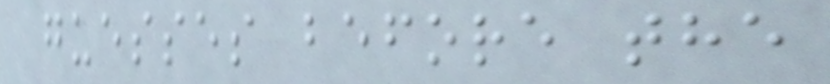guesses before the
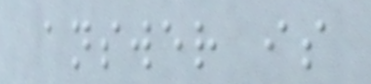answer is
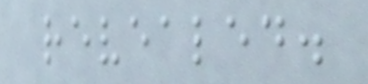revealed.
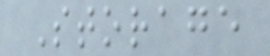Storage
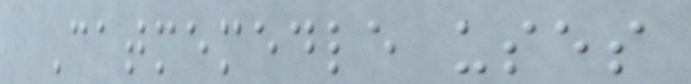Catmemedle uses
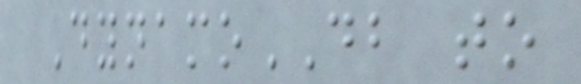DynamoDB to
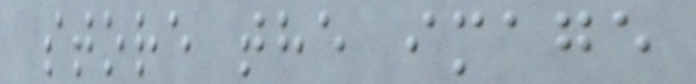store the image
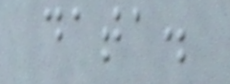data.
